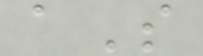aS
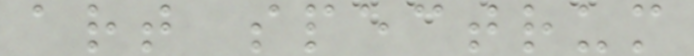art spectrum
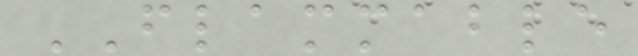FLAMMABLE
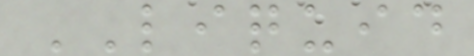LIQUID
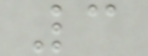3
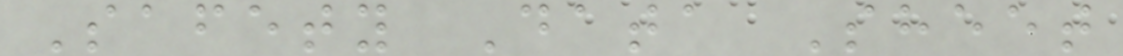Safety Data Sheet
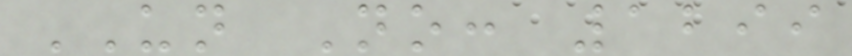UN No: 1299
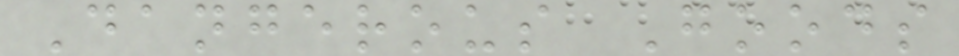Dangerous Goods
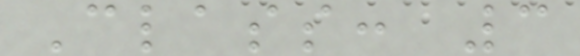Class: 3
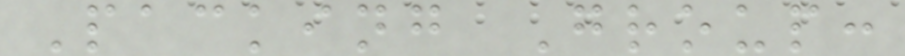Packing Group:
